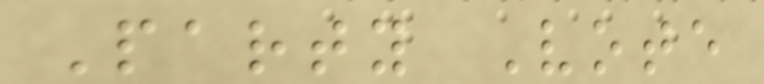Party Vote
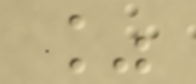%
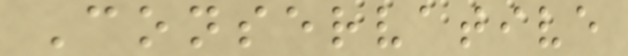Conservative
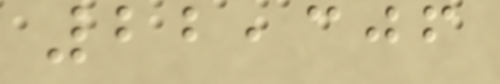22,306
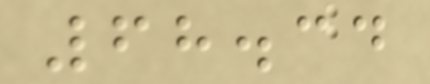68.34
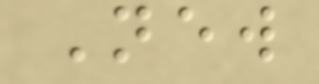New
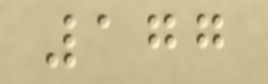177
